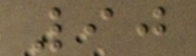90
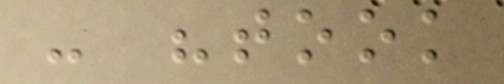- "took
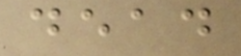dead
